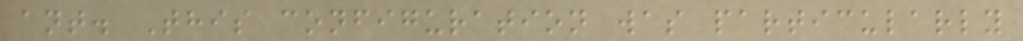ant. This configuration was particularly
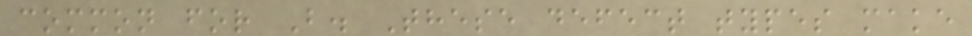common for B. These defect types make
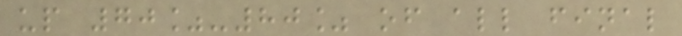up 70%-80% of all final
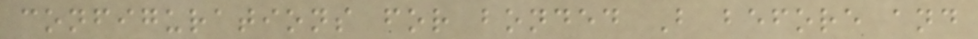configurations for bonded B before and
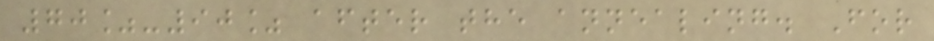70%-90% after the annealing. For
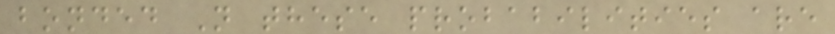bonded N these probabilities are
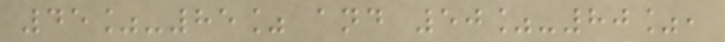45%-85% and 50%-80%,
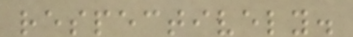respectively.
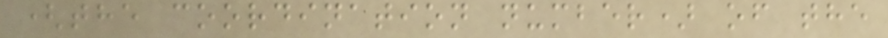(the coordination number) of the
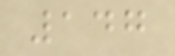147
